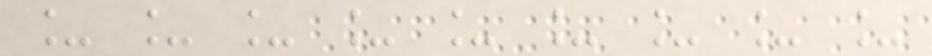_ _ _ _ _ _ _ _ _
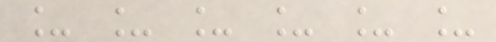_ _ _ _ _ _
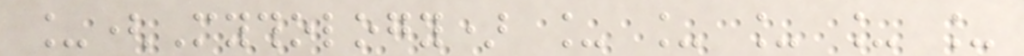_(Mythology) _ _ _ _ _
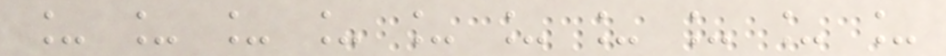_ _ _ _ _ _ _ _ _ _
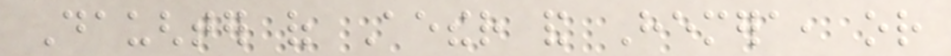Daughter of Aether and Hemera, or
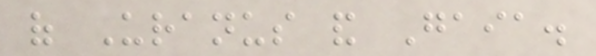of Uranus and Gaia.
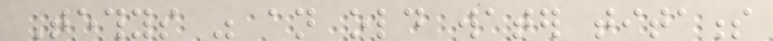Tethys was an old water titaness
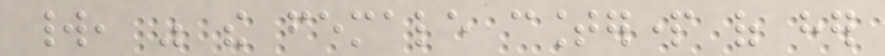world, was the female counterpart of her
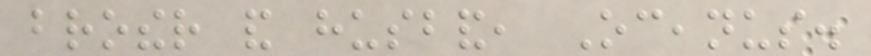brother and husband, Oceanus.
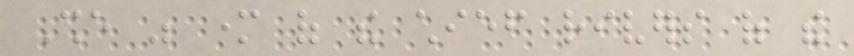She was mother of the chief rivers of the
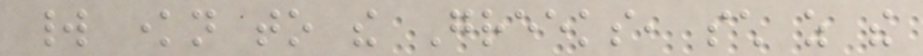world known to the Greeks, such as the
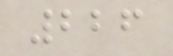226
